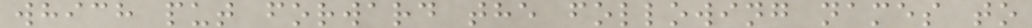which put forward the following names to
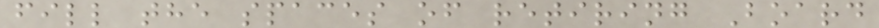fill the spaces of retiring Board
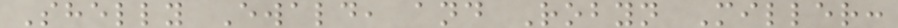Shelly Ewald, and Robyn Miller:
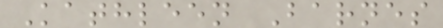Kathleen Barnes
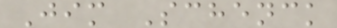Jim Schenck
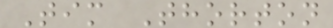Tim Thorton
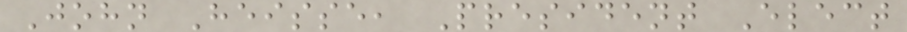John Heisse, President Elect
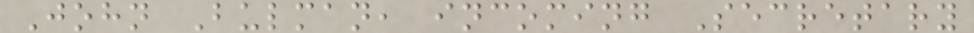John Bulman, incoming Secretary
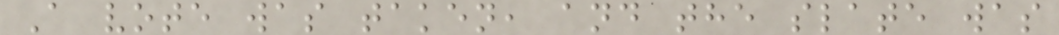A vote was taken, and the slate was
